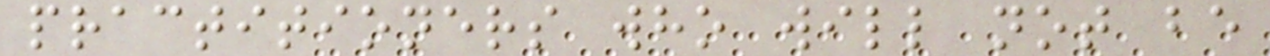practitioners who will not be
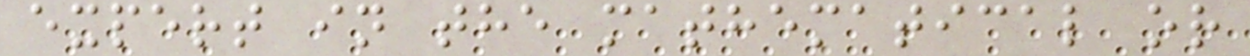expert in the mathematical or
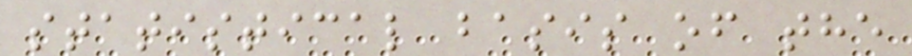statistical basis of the
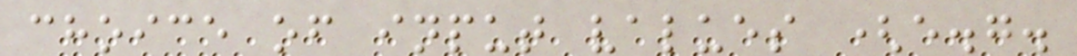choice of input values (e.g.
